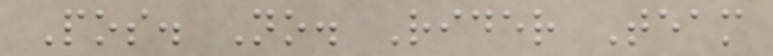Pos. No. Rider Team
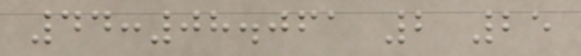44:08.061 2 25
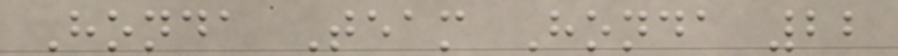Honda Team Honda 22
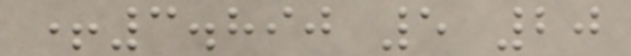+3.890 5 20
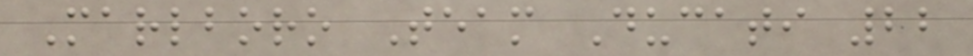Marlboro Team Ducati 22
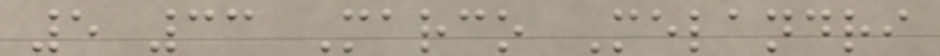5 33 Marco Melandri
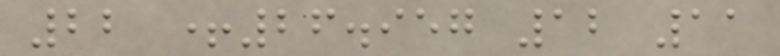22 +26.957 12 11
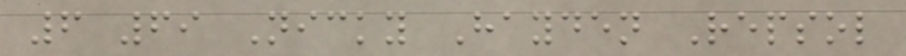6 69 Nicky Hayden Repsol
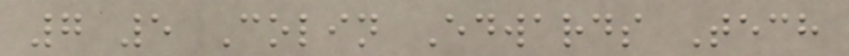7 5 Colin Edwards Tech
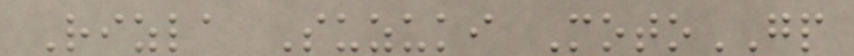Rizla Suzuki MotoGP
